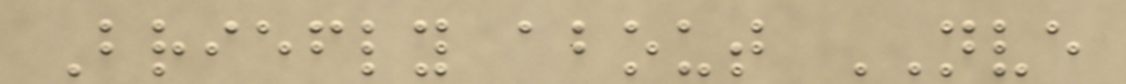Briefly about NVE
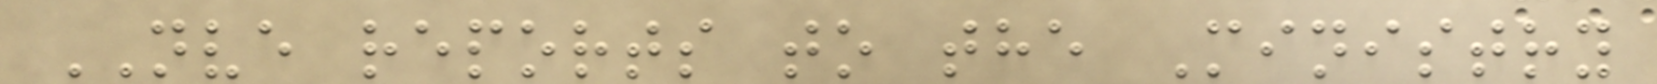NVE reports to the Ministry
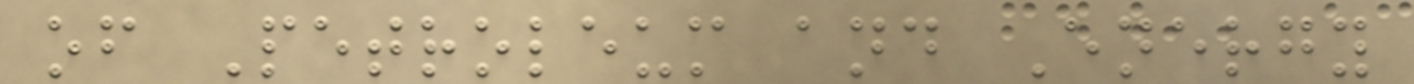of Petroleum and Energy
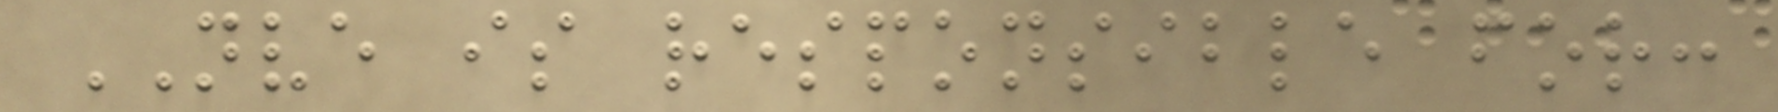NVE is responsible for:
